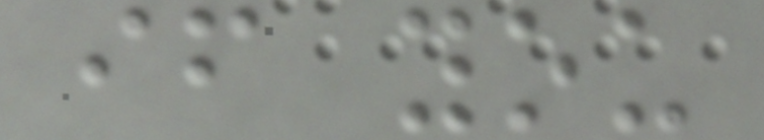if you
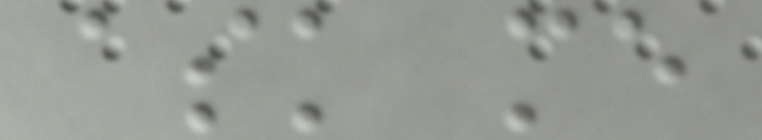ask me
